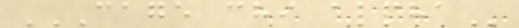CAGE CHI ALPHA
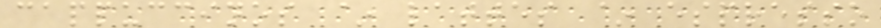cappuccinos ~ lattes ~ espresso
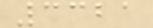3321
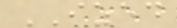IZED
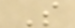S
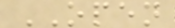OPEN
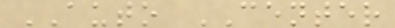AUTO CENTER
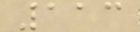113
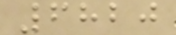6820
